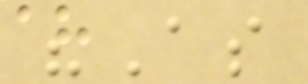"As
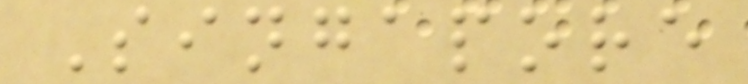Singapore
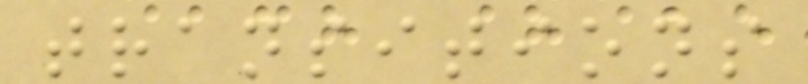transitions
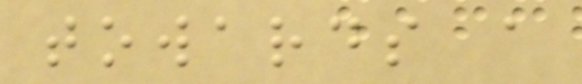towards a
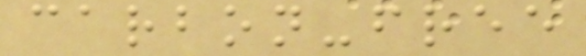carbon-free
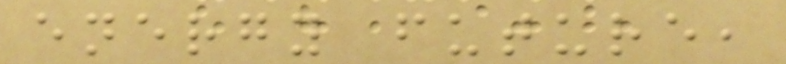energy future,
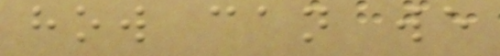how can we
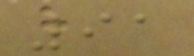91
